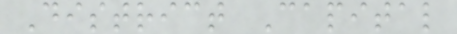District Capital
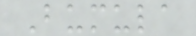Bumula
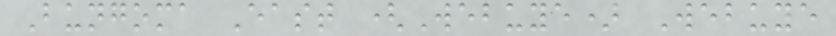Bungoma East (Webuye) Webuye
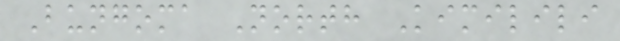Bungoma North Kimilili
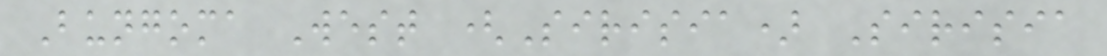Bungoma West (Sirisia) Sirisia
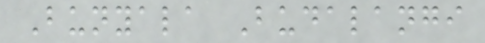Bunyala Budalangi
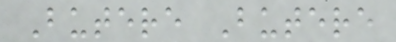Butere Butere
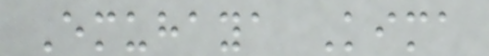Emuhaya Kima
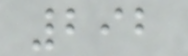292
